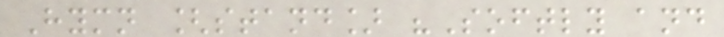Hymn [stand] "Softly and
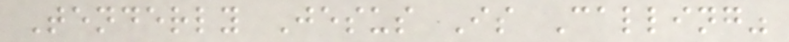Tenderly Jesus Is Calling"
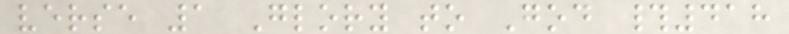verse 1 Glory to God #418
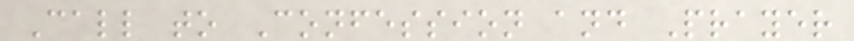Call to Confession and Prayer
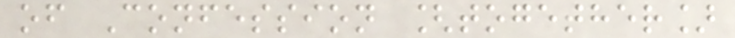of Confession [together]
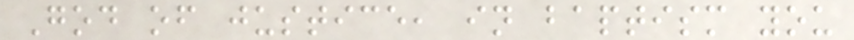God of justice, in baptism you
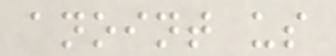anoint us
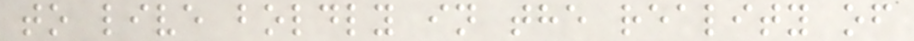to live boldly in the reality of
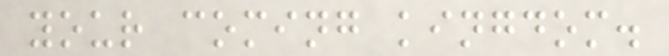your coming kingdom.
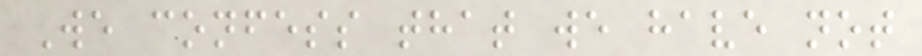We confess that we have not
